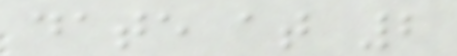date at 2
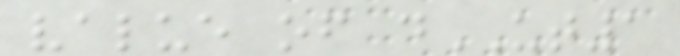value of dUT1
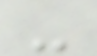-
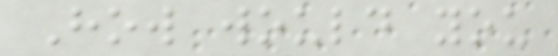How would you
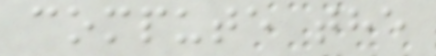compute the
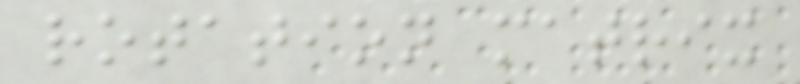rotation matrix
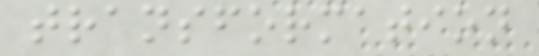transformation
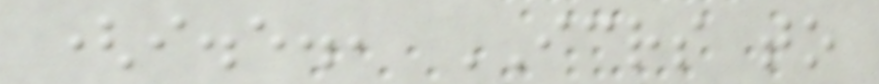(i.e., ICRS to
